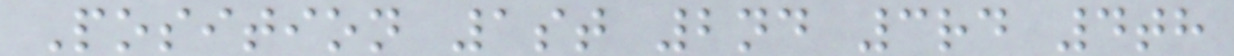Position 1st 2nd 3rd 4th
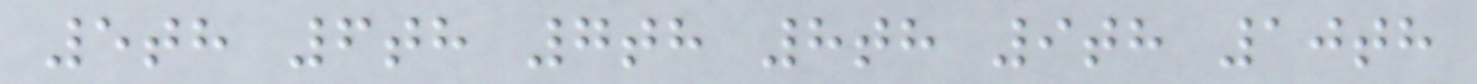5th 6th 7th 8th 9th 10th
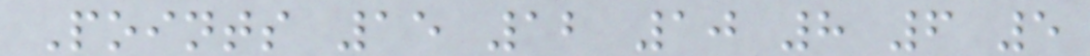Points 15 12 10 8 6 5
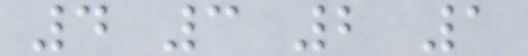4 3 2 1
